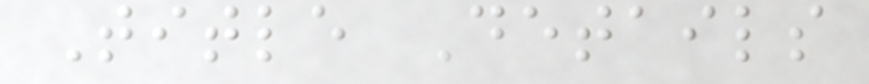Title Details
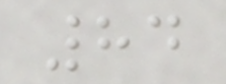84
